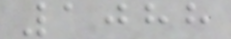1088
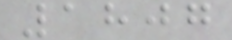1807
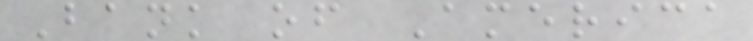Bank of America
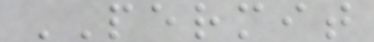PERMIT
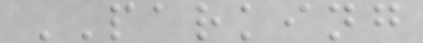PARKING
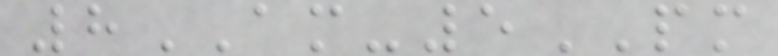8AM-5PM
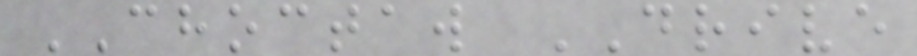CHOCTAW DRIVE
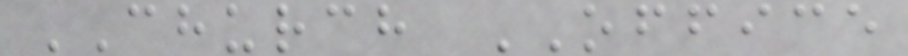CHURCH OFFICE
